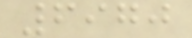6970
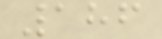186
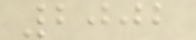2002
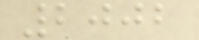2002
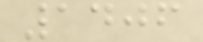1406
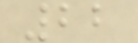22
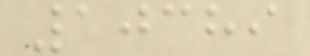10389
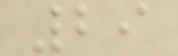29
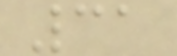31
